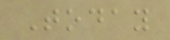Today
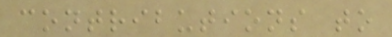contributions to
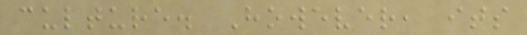culture. However, its
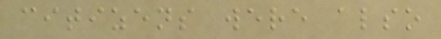citizens were also
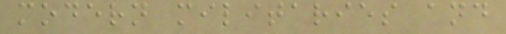modern militaries and
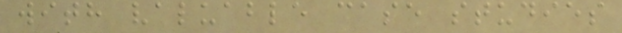with valuable case studies
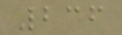236
